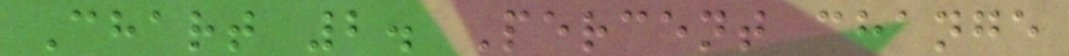Chart 2. Percent change
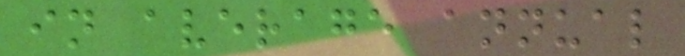in average annual
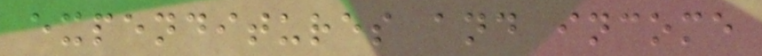expenditures and income
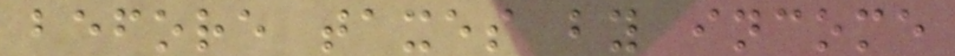before taxes by income
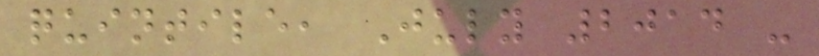quintile, July 2014 -
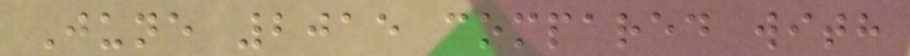June 2015 compared with
